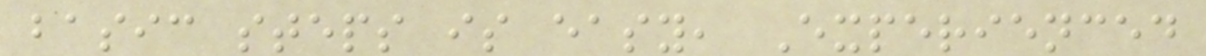basic steps is easy, Experienced
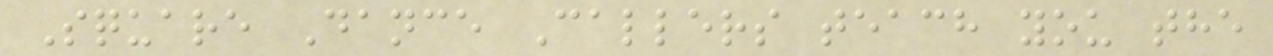Square Dance Callers teach you the
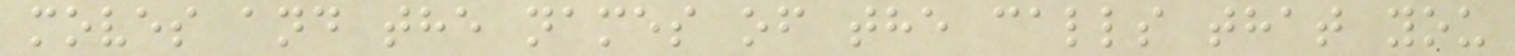moves and the names of the calls that you
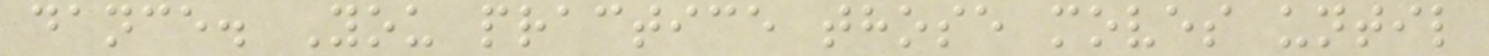dance. You practice those moves until
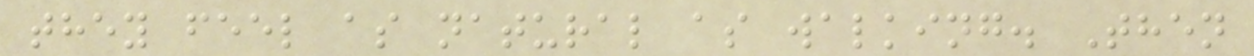they feel as natural as walking. Then
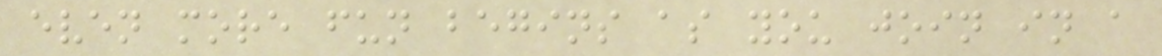even more fun begins as you join in a
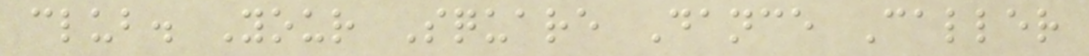club. Your Square Dance Caller
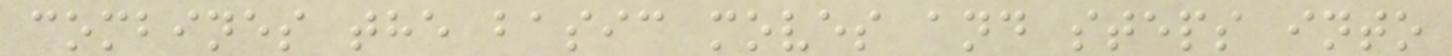combines the basic moves and steps into
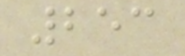253
